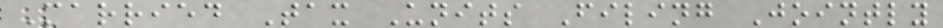Married Tax Units Filing Jointly
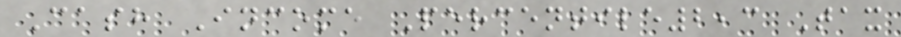Cash Income Percentile2,3 Tax
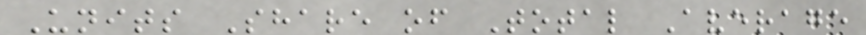Units Share of Total Average
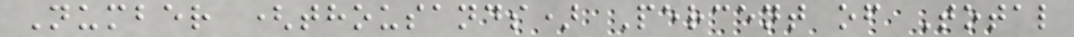Number (thousands) Percent of Total
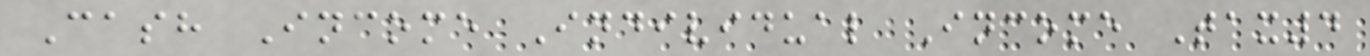Cash Income Individual Income Tax4
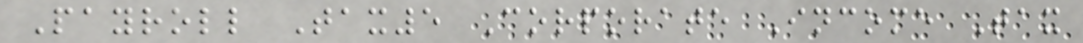Payroll Tax5 Corporate Income Tax
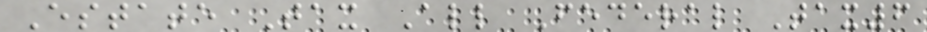Estate Tax All Federal Tax6
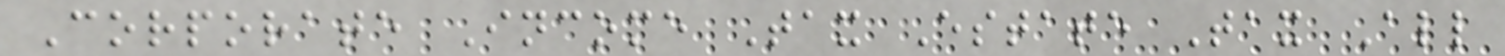Corporate Income Tax Estate Tax All
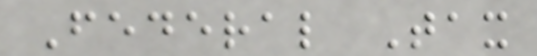Federal Tax
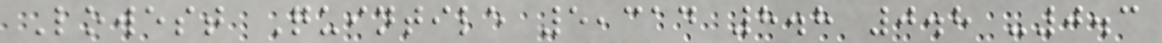Lowest Quintile 5,314 8.8 0.8 -0.3
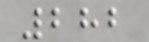282
